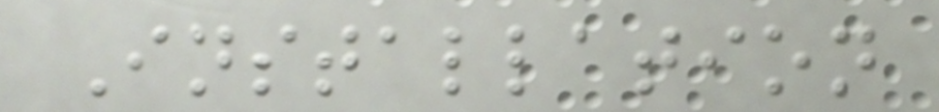Installation
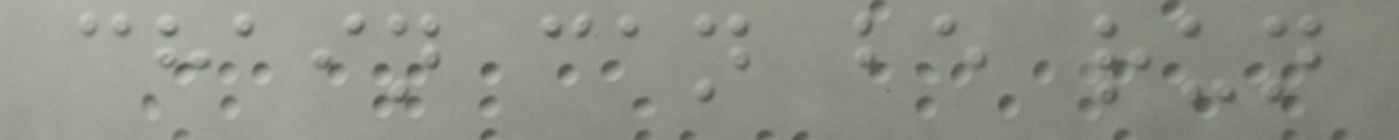chain can be run
